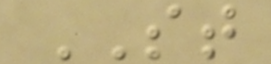ST
